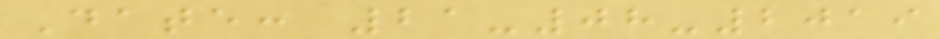Date: 21-08-2019
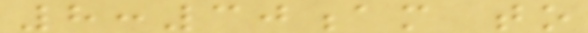8:30am to
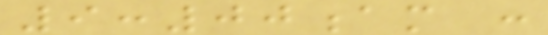9:00am :
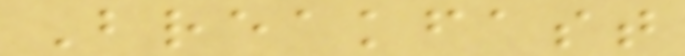Breakfast
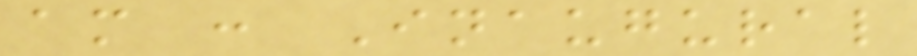am : Inaugural
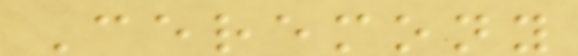Ceremony
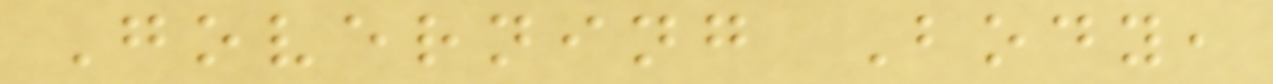Governing Body,
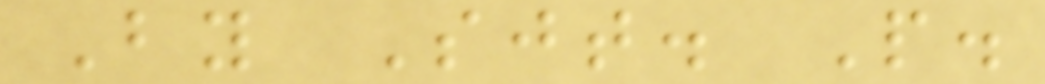By Sjt. P.
